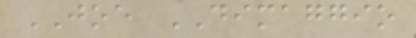JOE DIMAGGIO
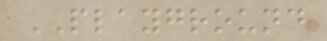PLAYGROUND
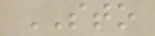STO
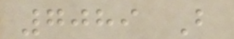7089 B
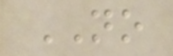NO
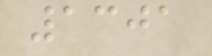1301
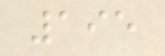195
